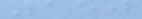150
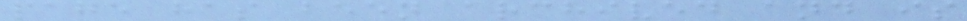page has been archived and is
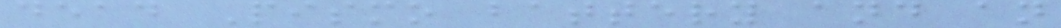dead Pismo battery and an
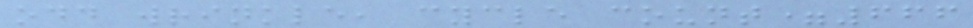odd wrinkle, cycle count=666
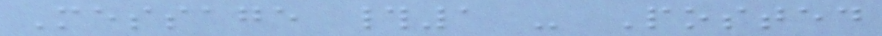Message #1 - Posted
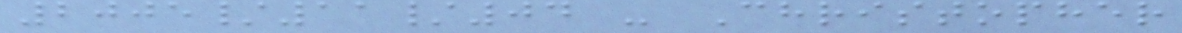2005/11/04 - Christopher
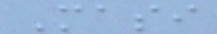Masi
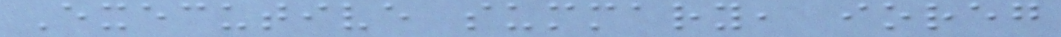Executive summary, ioreg
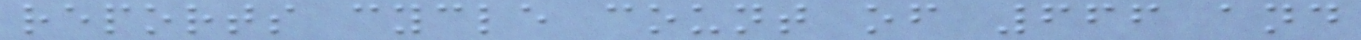reports cycle count of 666 and
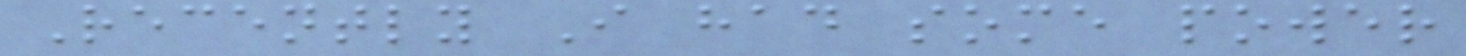Recently I had some power
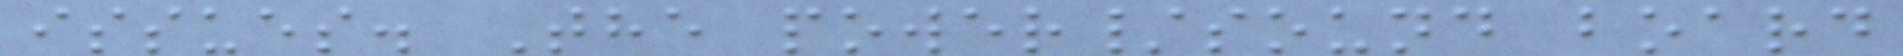issues. The power/sound board
